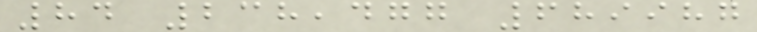84 238,477 689987
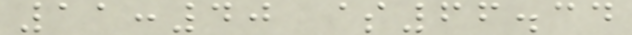11:40 $66.34
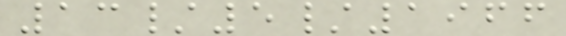13/5/1966
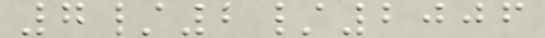7/2/2006
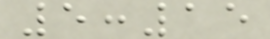5:15
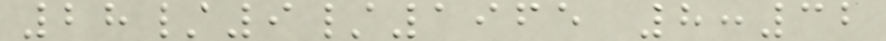28/9/1965 8:32
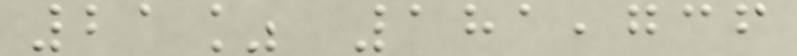21% 181,736
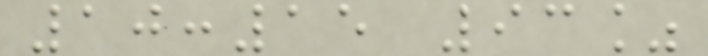10:15 93%
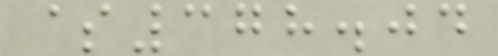$378.04
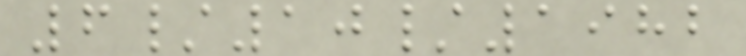6/10/1982
